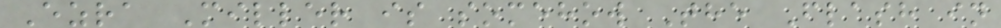Ezra Miller is somehow The Flash in
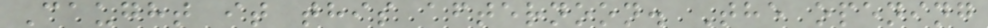Caught it this afternoon. The opening
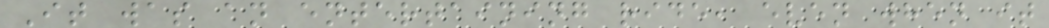It was an entertaining ride, even when it
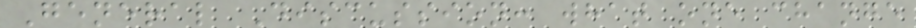General Discussion: what one change
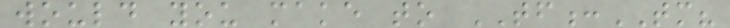would you make to TF:TM?
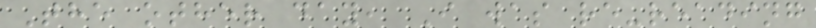The other day, I was re-reading
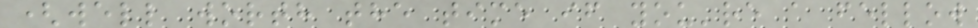(well worth the time if you're a fellow
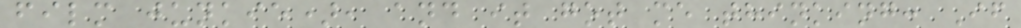film junkie), and it got me thinking: If
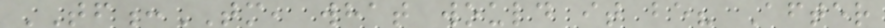TF:TM, what would it be? After
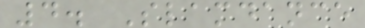4. Slamdance
